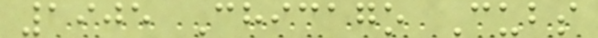1905 Chicago Cubs
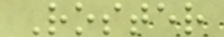Roster
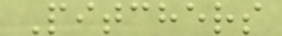Pitchers
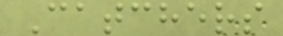Catchers
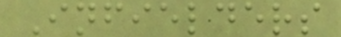Infielders
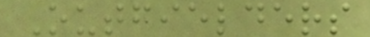Outfielders
